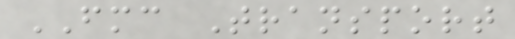FMC Transport
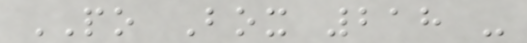PO Box 218 -
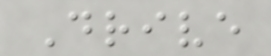Drive
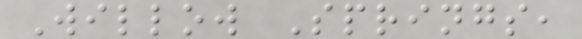Willow Springs,
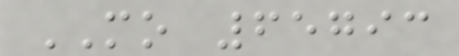MO 65793
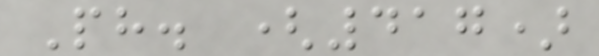Ph. (417)
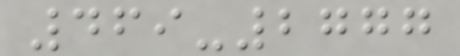469-2777
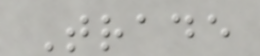Trade
